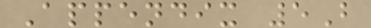Appendix 5B
